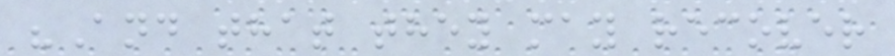"And that they may recover
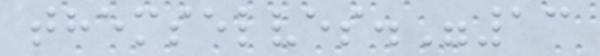themselves."13
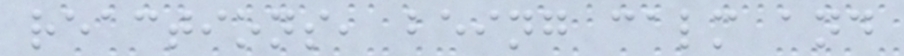reactions, being calm and
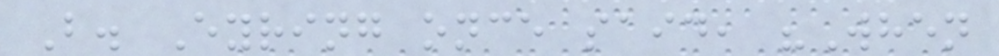B. Eyring once said, "When
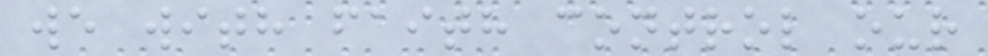we with faith control our
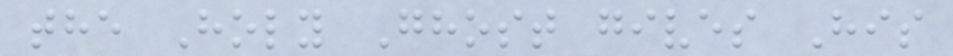the Holy Ghost gives His
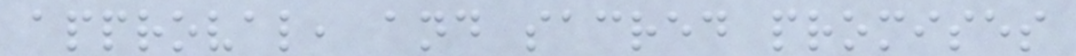approval, and sacred promises
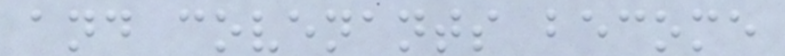and covenants become
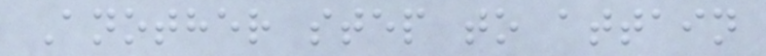Another step to attain
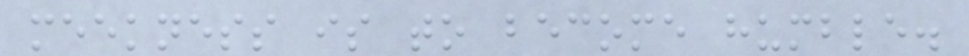meekness is to become humble.
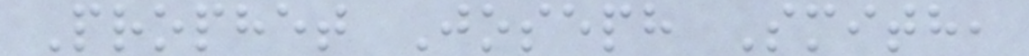Prophet Joseph Smith,
